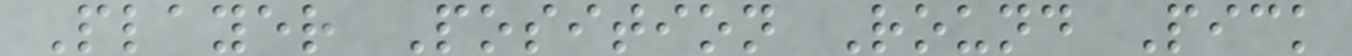Player Position Round Pick
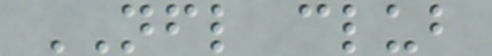NFL club
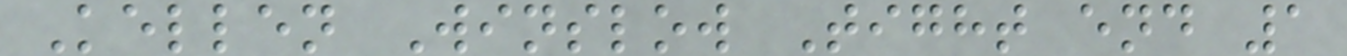Kellen Winslow Tight end 1
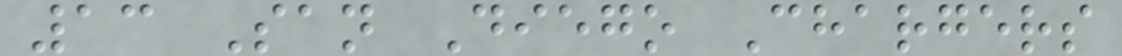13 San Diego Chargers
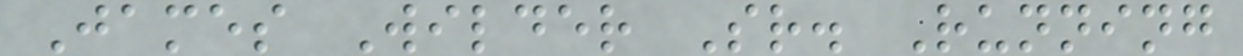James Wilder Sr. Running
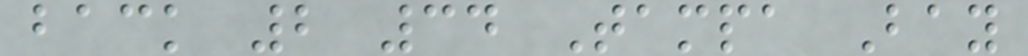back 2 34 Tampa Bay
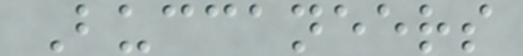Buccaneers
